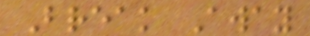Break Away
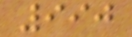990
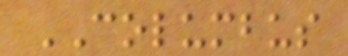COLUMBUS
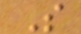S
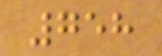758
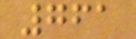761
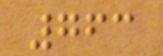763
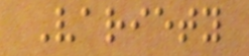Variety
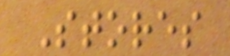Stores
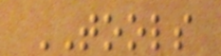TOOLS
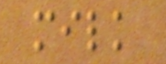milk
